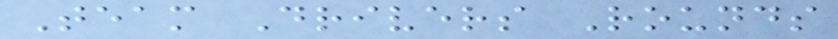Team Drivers Rounds
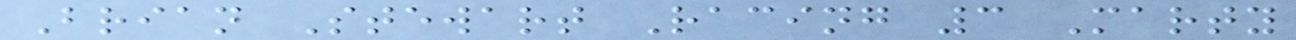Brian Stewart Racing 3 Marty
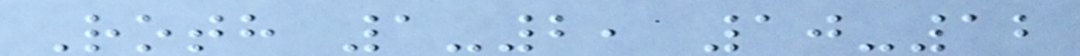Roth 1-2, 10-12
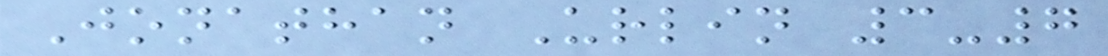Jonathan Urlin 3-7
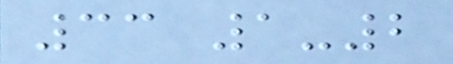33 1-2
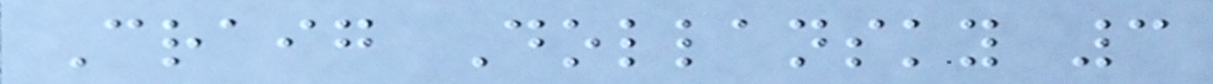Craig Dollansky 3
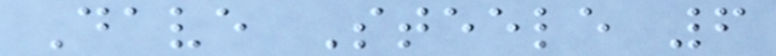Dave Steele 6
